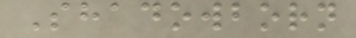Shadowborn
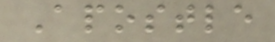Apostle
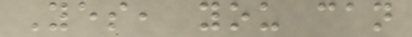Yes, you can
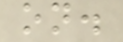on.
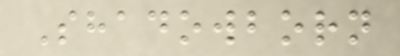Shadowborn
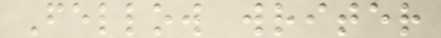Fellow writer
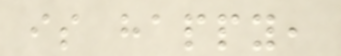is happy,
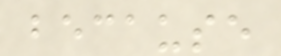because
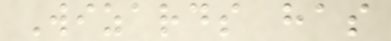Wizards has
